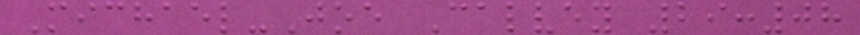Michael-Joe Calvey 29:08
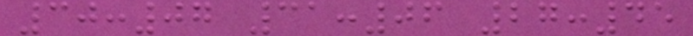30:07 31:06 27:45
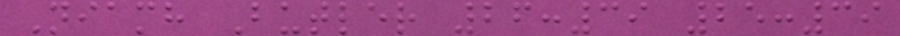Niamh Butler 26:39 25:39
